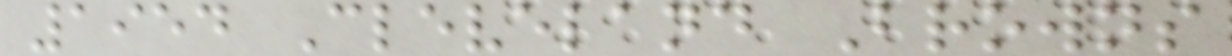1954 Cleveland Browns
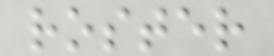roster
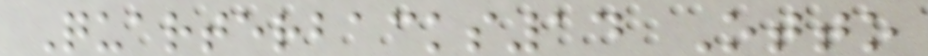Quarterbacks14 Otto
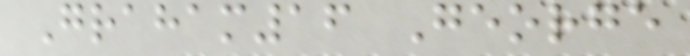Graham16 George
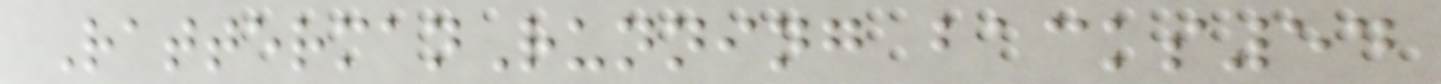RattermanRunning backs54
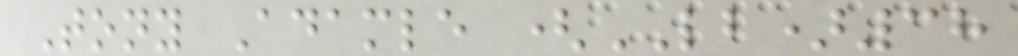Tony Adamle (LB)38
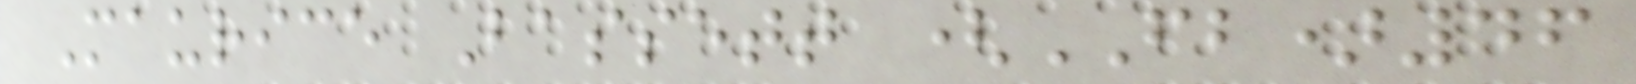Maurice Bassett (FB)46
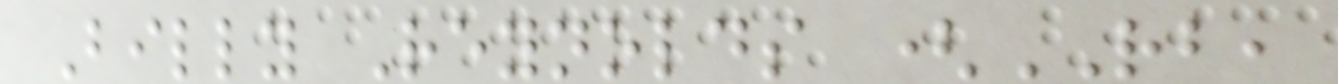Billy Reynolds (RB,
